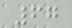67
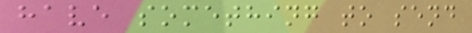have something to send
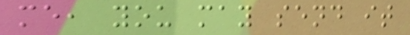me, you may send it
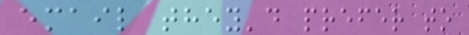email they'd prefer to
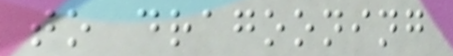to dragooning
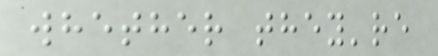whether they're
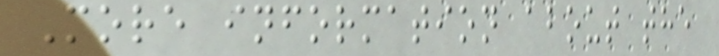More information about the
